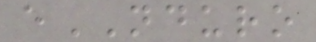eNDURO
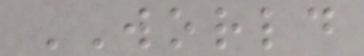WORLD
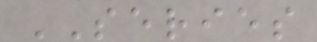SERIES
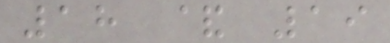18 & 19
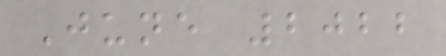June 2022
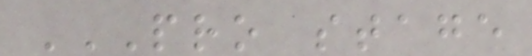PRO STAGE
